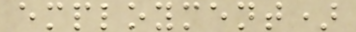employment)
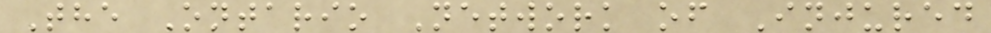The Ontario Network of Injured
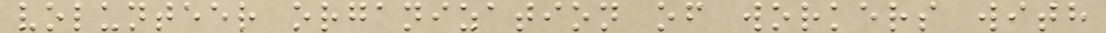volunteer organization of workers with
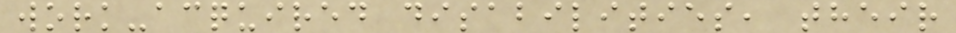work-acquired disabilities, their
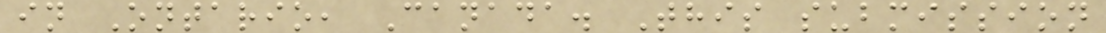in Ontario, Canada. This submission
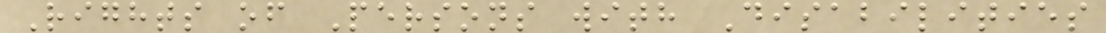Rights of Persons with Disabilities
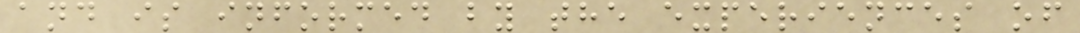and is informed by the experiences of
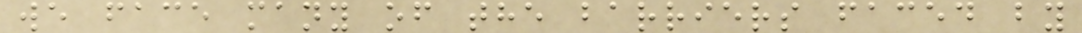we face many of the barriers faced by
